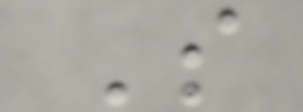S
